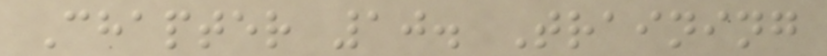Chapter 10. Training
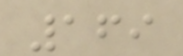169
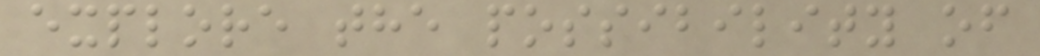explore the possibility of
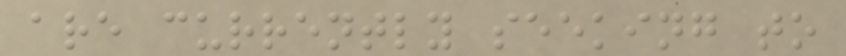are currently seeking to
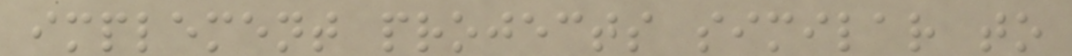implement projects similar to
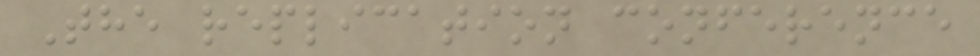The replication conference
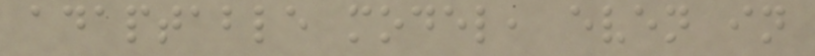adaptable model, even in
